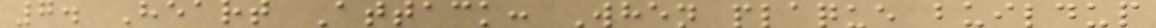7. Heart Attack: When plaque buildup
